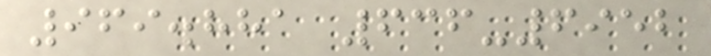969.881 636-6952
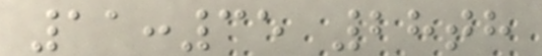11:35 28th
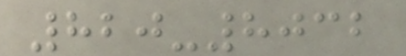820-8032
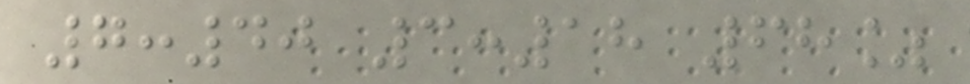7:40 3:18 68%
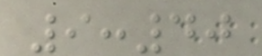9:40
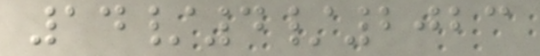14/4/2023
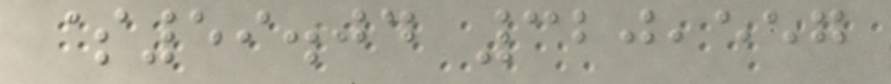$59.04 320,557
